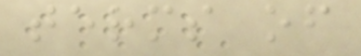terms of
